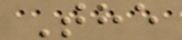The
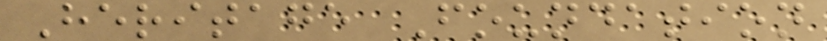Heritage Foundation
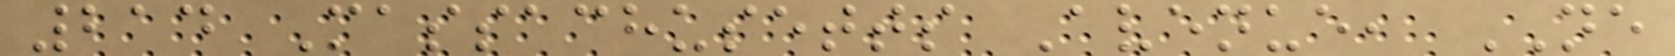214 Massachusetts Avenue, NE
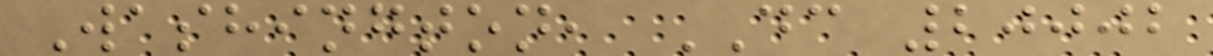Washington, DC 20002
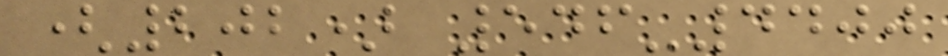(202) 546-4400
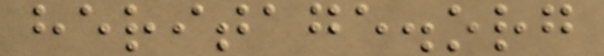heritage.org
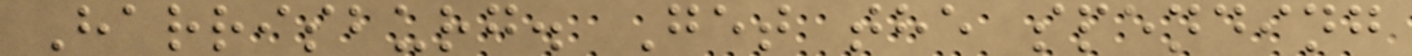Harrisburg. Get the spending
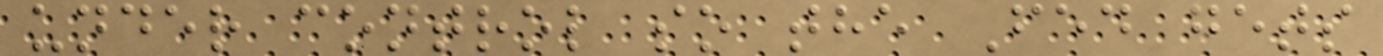under control so the Fed gets
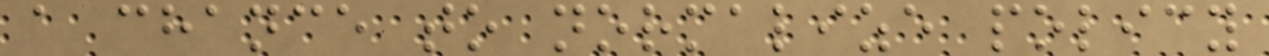a chance to normalize policy
